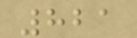821
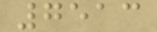7513
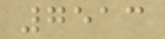7513
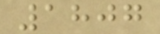1807
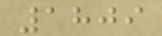1809
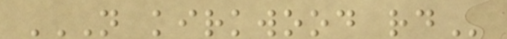N KIRKWOOD RD
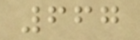667
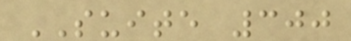SUITE 300
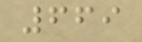669
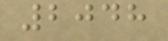2048
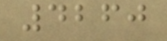4260
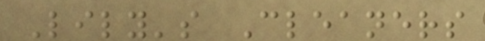Lily's Cleaners
